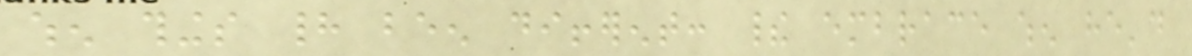when things had been different: their embrace when he'd
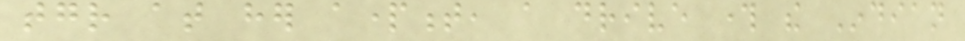together at her apartment, a drive through the Indian
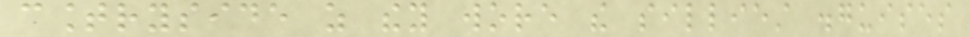countryside as they wore the silliest disguises
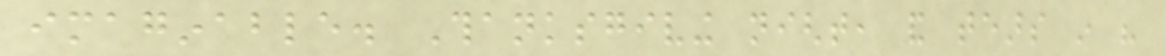imaginable. Thanksgiving night, and tears in his
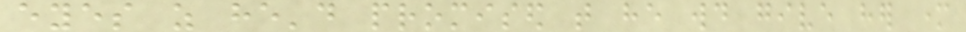eyes as he'd promised that he would give her mother
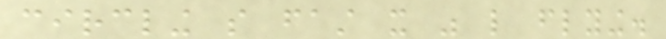circling so fast it was like flying.
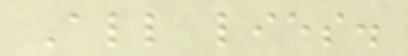All lies.
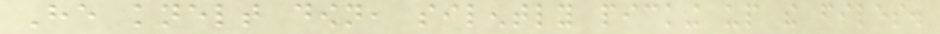He knelt down, silently picking up the files.
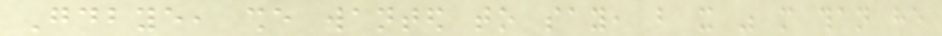Goodbye, she wanted to say, but it was more than he
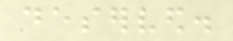deserved.
